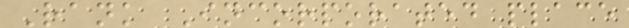Rank Incorporated place
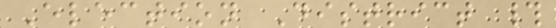Election District #
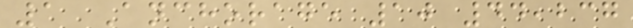1 Anchorage 10 44,237
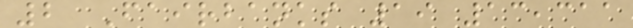2 Fairbanks 19 13,311
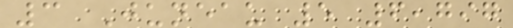3 Juneau 5 6,797
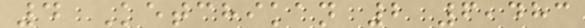4 Ketchikan 2 6,483
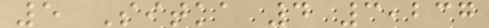5 Sitka 4 3,237
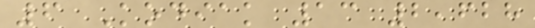6 Kodiak 13 2,628
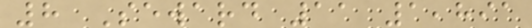8 Seward 11 1,891
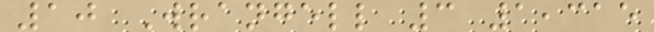10 Wrangell 3 1,315
